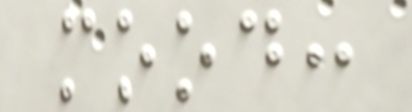mood:
